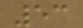53
